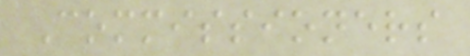Commissioners
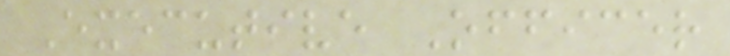Executive Officer
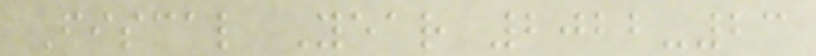Fiscal Year 2022-23
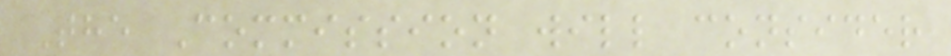The Commission will consider
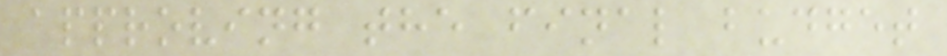approving the final budget
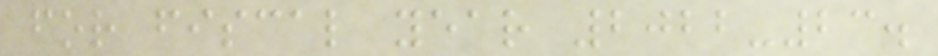for fiscal year 2022-23.
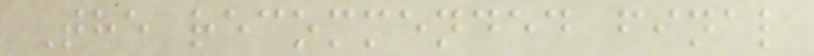The recommended final
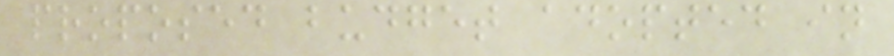proposed budget adopted in
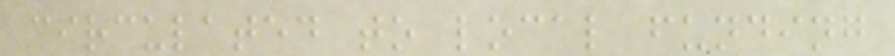circulated to local funding
